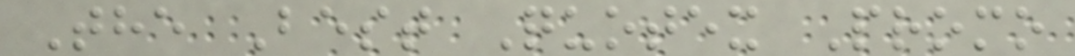The Best Quotex Promo
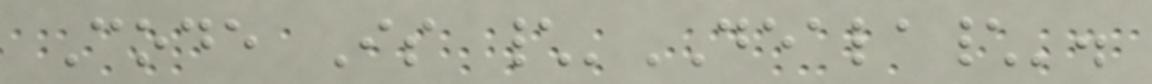Code Is \'DEALA\'.
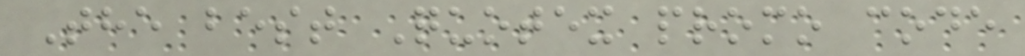The best Quotex promo code
